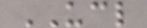UCL
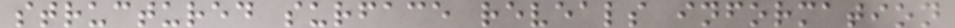structured surface reveals information
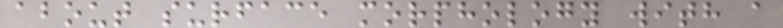about surface morphology with a
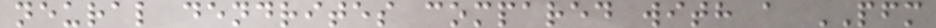neural dendrites compared with a PFM
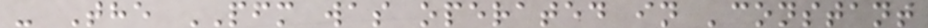- The PFM was operated in 'constant
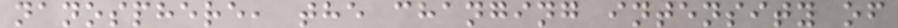nanosphere, the changing intensity of
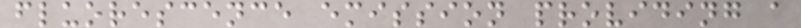fluorescence emission providing a
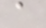a
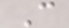C
